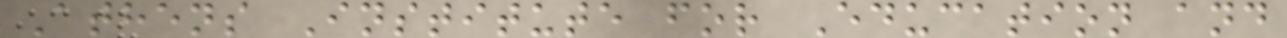Athens Institute for Education and
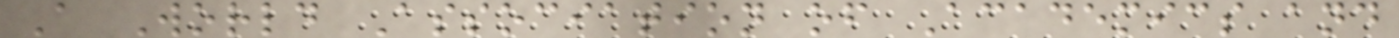A World Association of Academics and
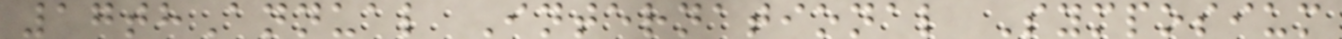17thAnnual International Symposium
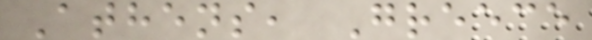Athens, Greece
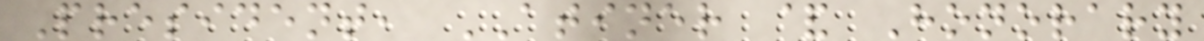President, ATINER & Honorary
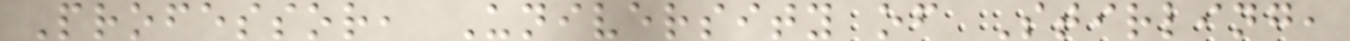Professor, University of Stirling,
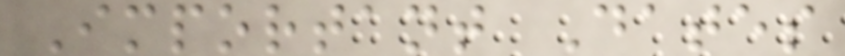Important Dates
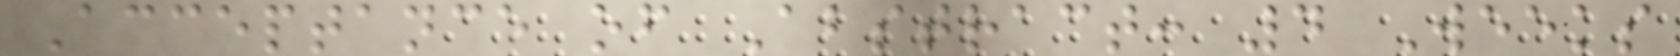Acceptance of Abstract: 4 Weeks
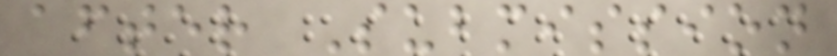after Submission
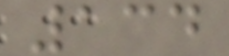134
